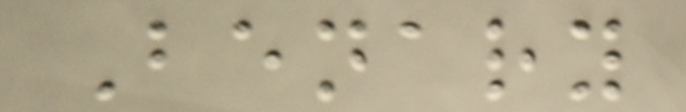Benary
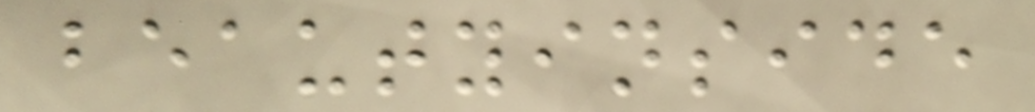beautyinside
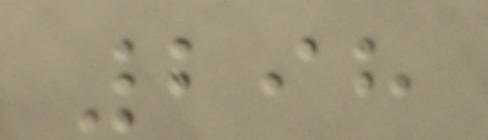298
